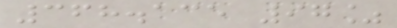368.135 97%
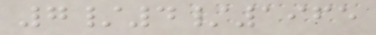7/4/1965
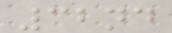32nd
